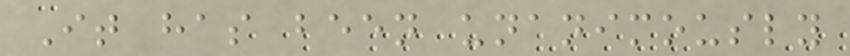It has been unanimously
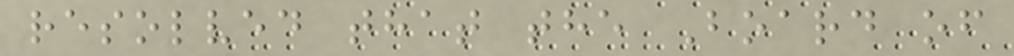resolved that the Board of
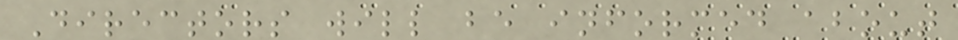Directors will be informed about
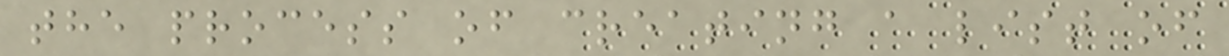the process of creating a list of
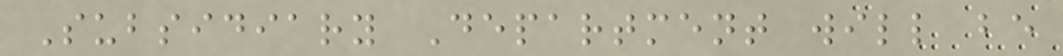Subsidiary Department will be
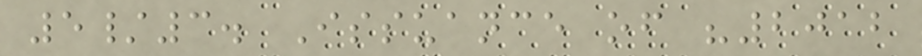5/3. Issuance of "2012
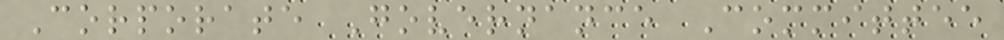Corporate Governance Committee
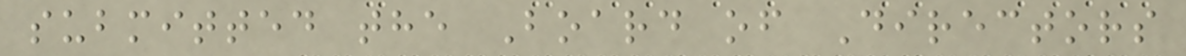submitted the Board of Directors
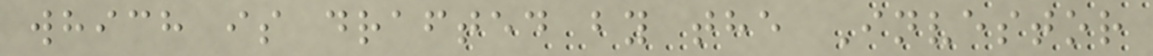which is drafted by the Investor
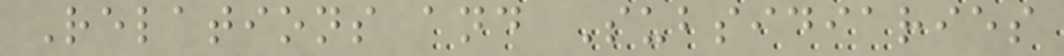Relations and Subsidiaries
